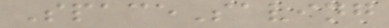SpaceSaving
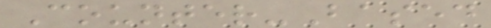Counter-Based
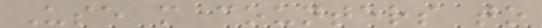Use m counters to
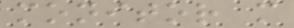monitor m
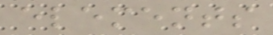elements
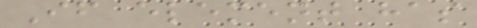If element has
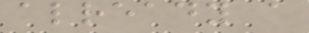already a
